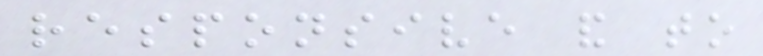responsive and to
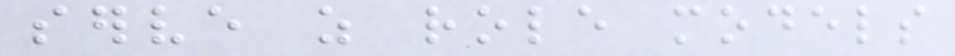serve as role models
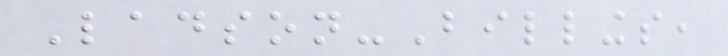Ladson-Billings,
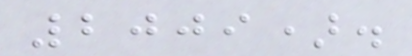2009).
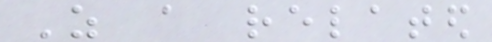As a related
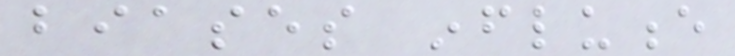biases influence
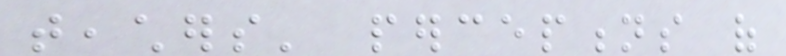teachers' perceptions of
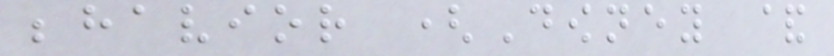behavior (Downey &
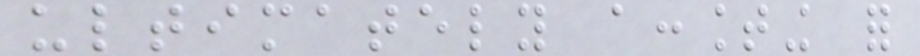ultimately accounting for
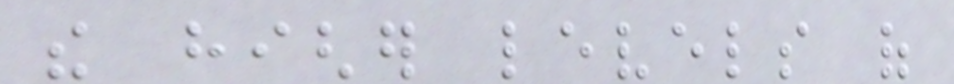the higher levels of
